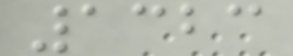1323
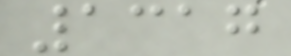1317
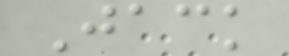Jack
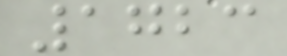1723
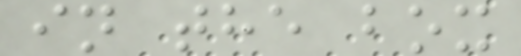in the box
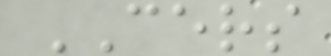CERS
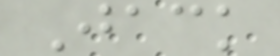Jack
